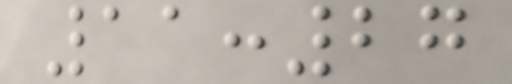11:27
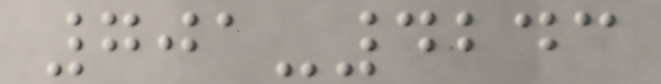701-4243
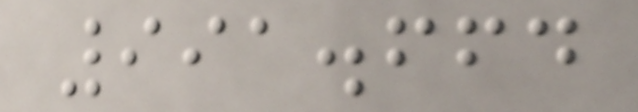991.664
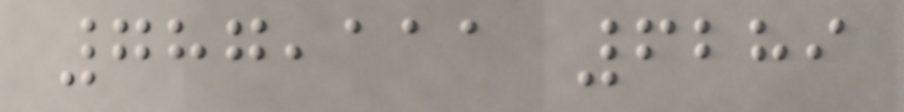787,111 6289
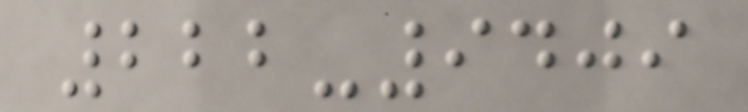222-9409
